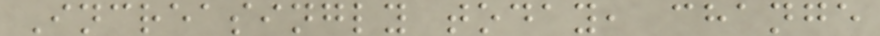Increasingly today, change
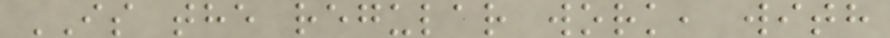IS the regular work, with
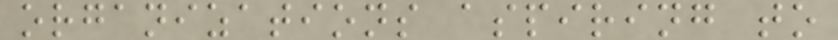organizations aspiring to
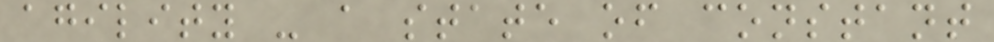agility - a state of constant
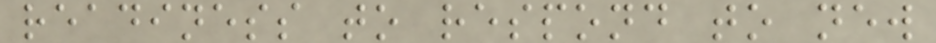readiness to respond to new
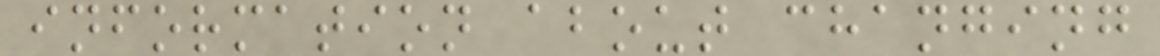information about changing
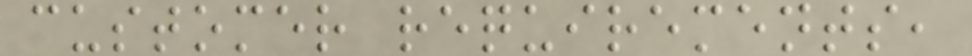customer requirements,
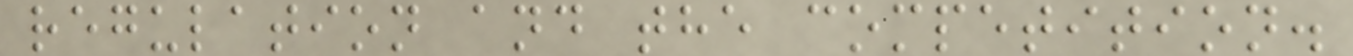regulation and the competition.
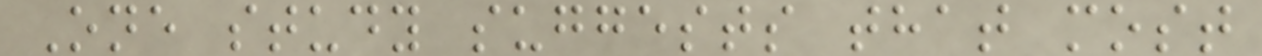One study suggests that most
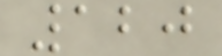120
